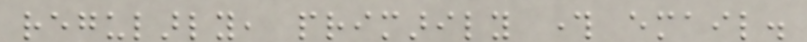regularly, primarily through email.
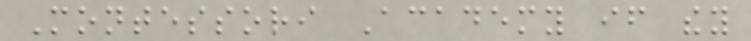Montessori Academy if they
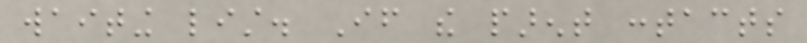waiting list. If the parent contacts
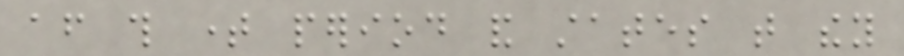after this time period and states that they
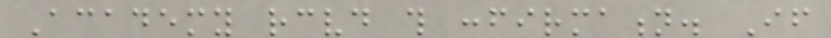Academy received this confirmation. If
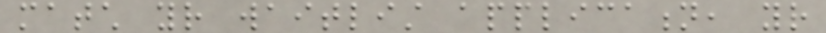match your waitlist application, your
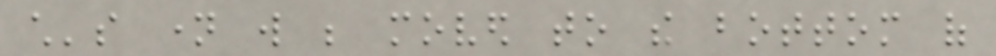child's name will be moved to the bottom of
